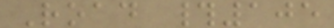Road #105
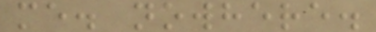me. nowhere.
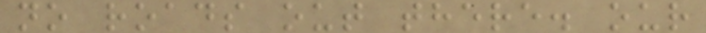no roads out there. our
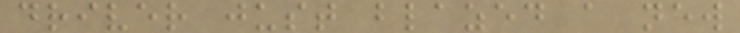driver just blazed a new
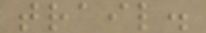trail.
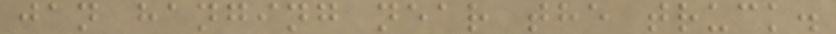jan hanging near the truck.
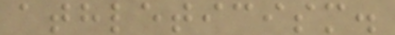athleticism.
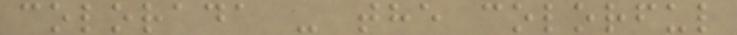colorada - the colorful
